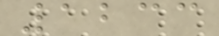1233
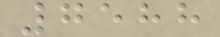7588
